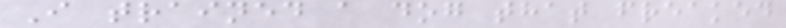I trained a dog that freaked
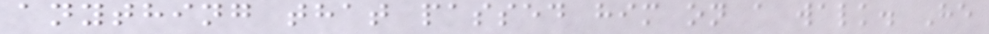anything that passed him on a walk. He
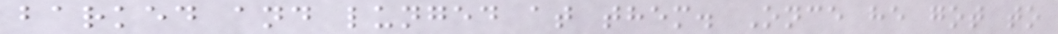barked and lunged at them. Once he got to
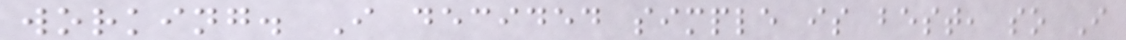working. I decided simple is best, so I
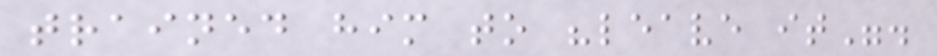trained him to "leave it".
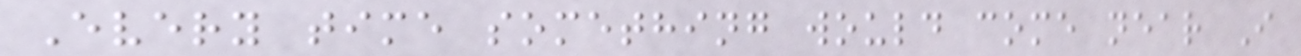Every time something would come near I
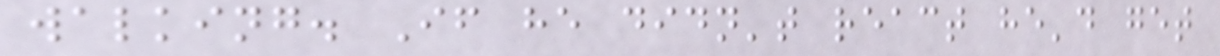walking. If he didn't react he'd get
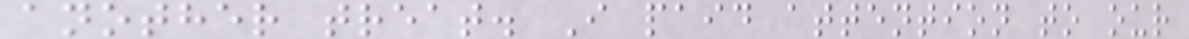another treat. I paid attention to our
